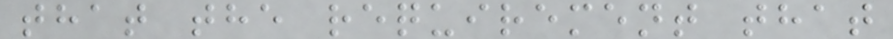that the requirement that
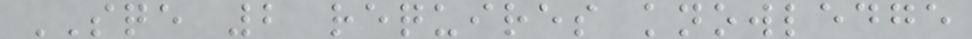SQE 2 requires knowledge
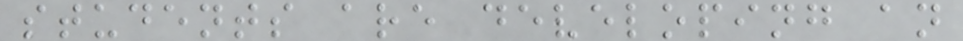students are developing an
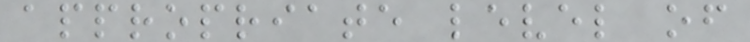appropriate level of
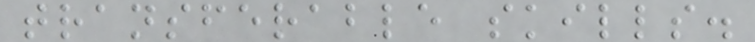transferable skills.
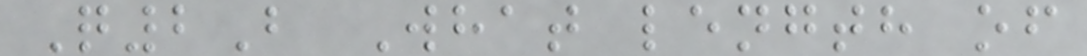Q2B What length of
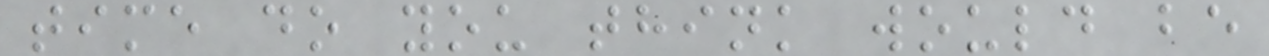time do you think would be
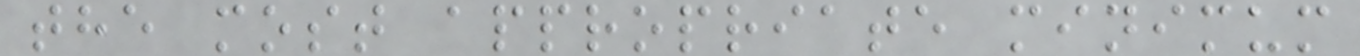the most appropriate minimum
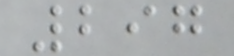297
